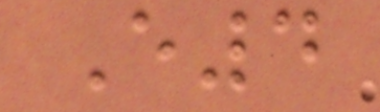E4
